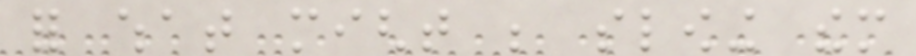for what might be slowing them
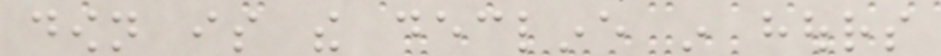down is the decline in hours
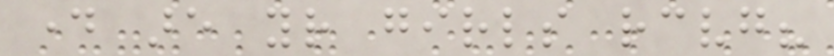day are your girls receiving?
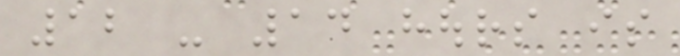12 - 14 hours is
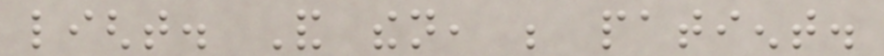light. And then, be patient.
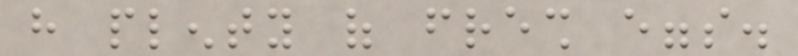have plenty of fresh eggs.
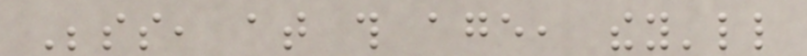Besides, at this age, they'll
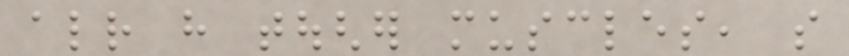already have tougher muscles, so
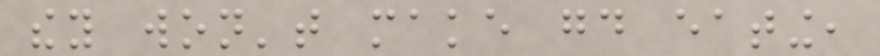they won't make good eating,
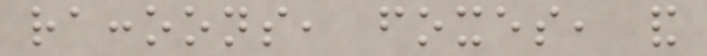raccoons, foxes, and
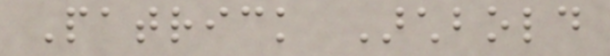Patrick Archbold
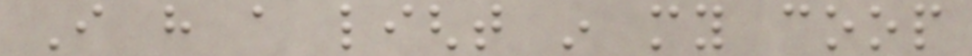I have a light in my coop
